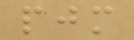pjm
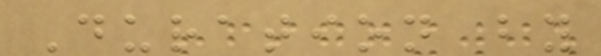Duration by
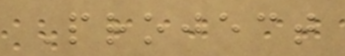Project
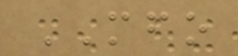MFO
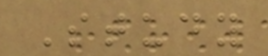Study
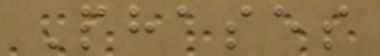Phases
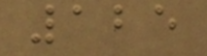125
